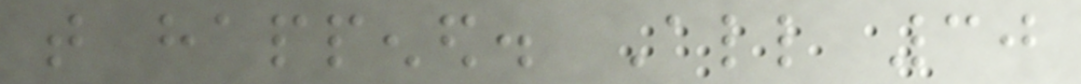that happened. All 30
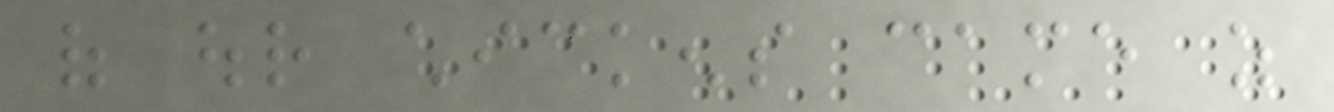of our chickens came as
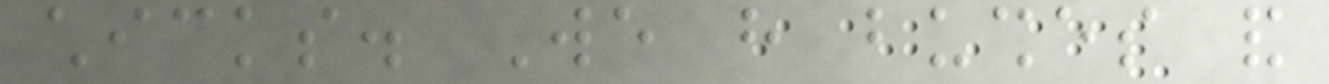chicks. We have bushes and
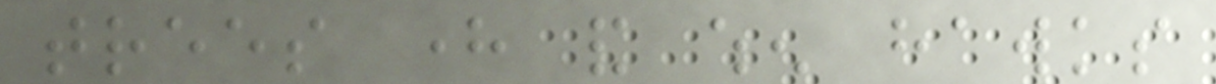trees here and when hawks
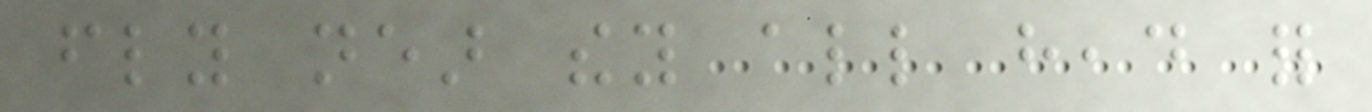fly near they all head for
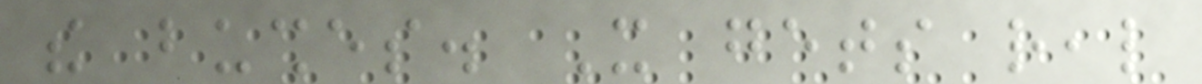the bushes. It gets real
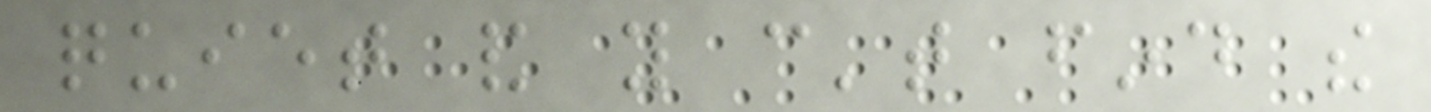quiet and you can't find the
